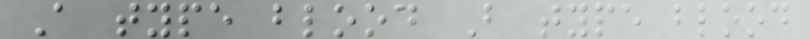A type blood B type blood
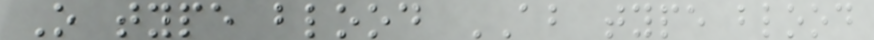O type blood AB type blood
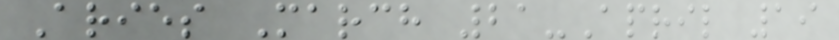Aries March 21-April 19
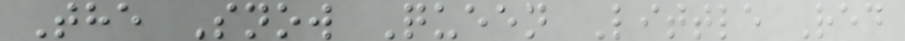The Snow Queen Little Red
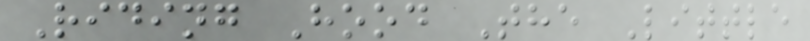Riding Hood The Little
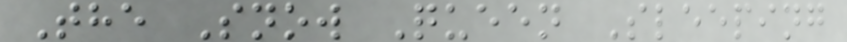The Snow Queen Sleeping
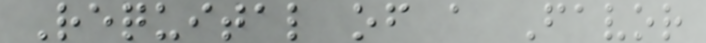Requital of a Favor
